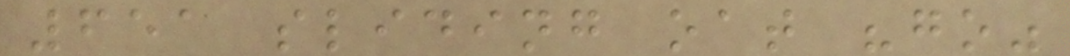651 sliding oat "go"
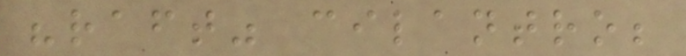"raft" cilantro;
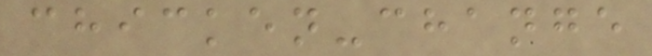chicken-change
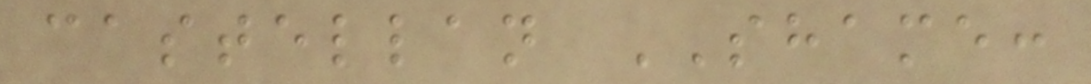castellan SHAME:
